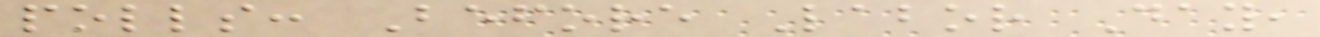polls: Before Labor Day,
